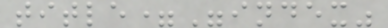title="index"
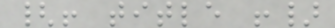{! title !}
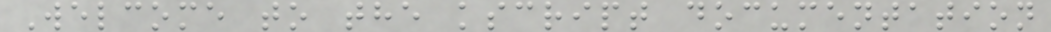Welcome to the kscript documentation
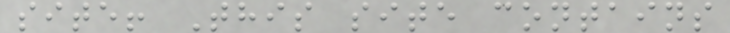site! This site contains
